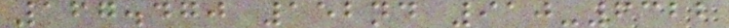167.470 152nd 910-6322
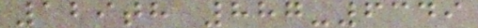129th 887-6349
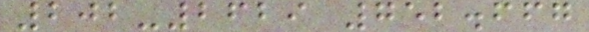202-2629 752.667
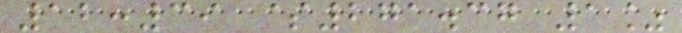12:39 $271.37 1%
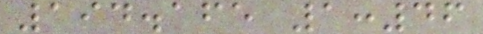194.165 1:46
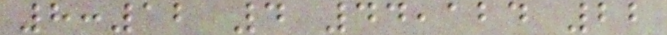8:12 4 44,124 22
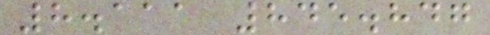8.111 845.847
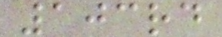103rd
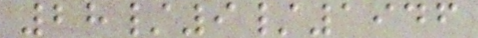28/9/1946
